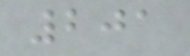201
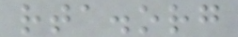rta.org
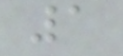1
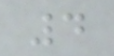4
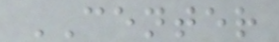CENTER
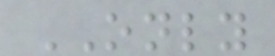ONLY
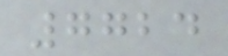7724
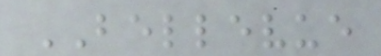BELLEVUE
